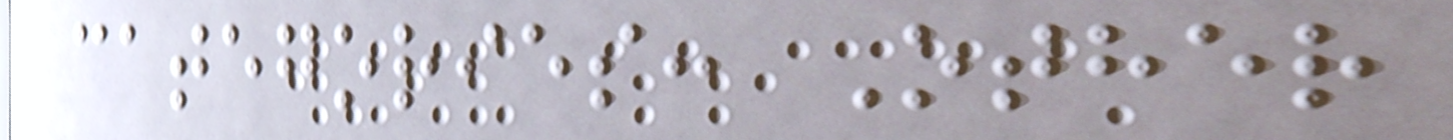categories: Other
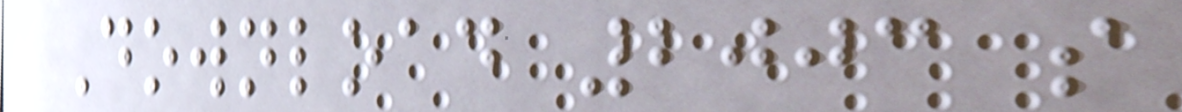Download 2003 s
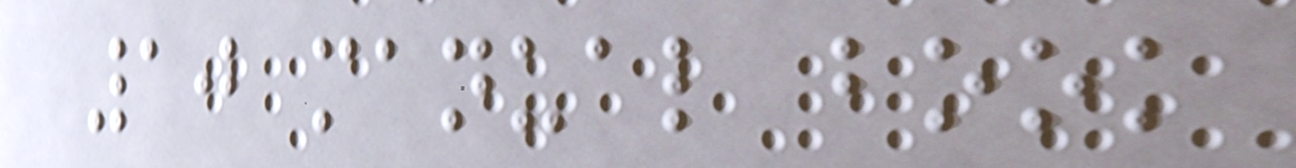10 manual book
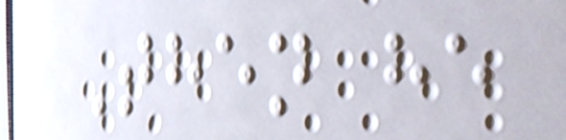Then he
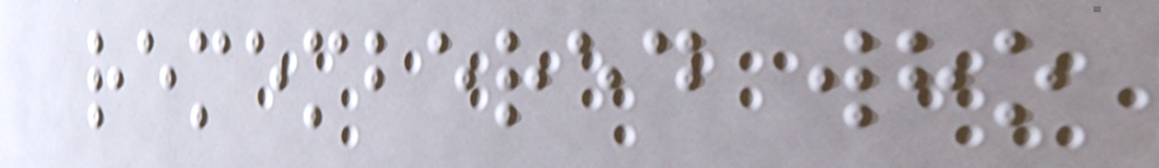remembered who
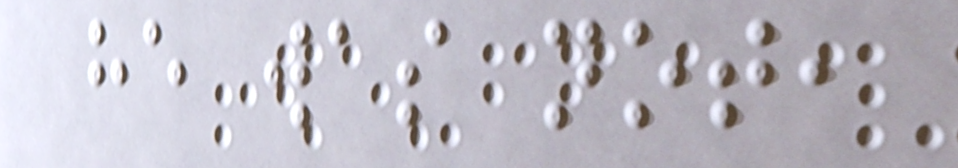he was not,
